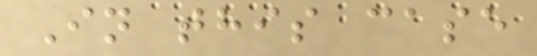In this case
